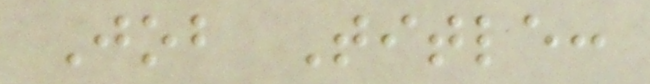Job Title:
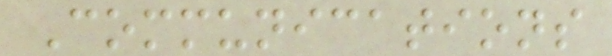Communications
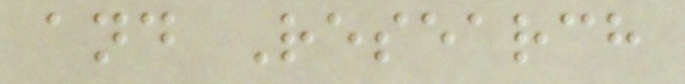and Research
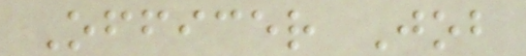Officer Job
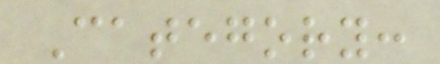Category:
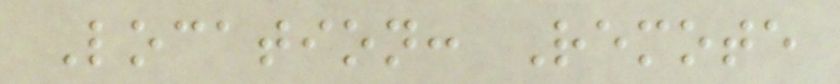Location: Remote
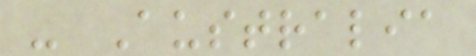- Australia
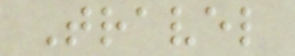Travel
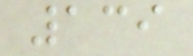139
